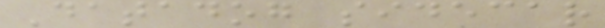Datadog sidecar
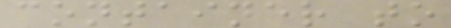container to
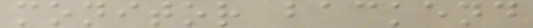monitor backend
